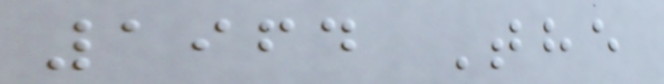1964 The
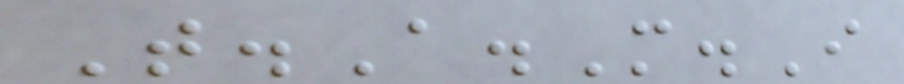T.A.M.I
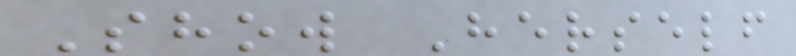Show Herself
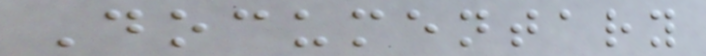Documentary
